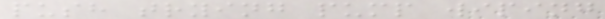push trying pump wiping
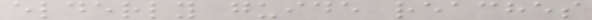elderly guide reaches
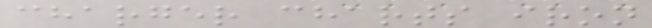charger charts iron
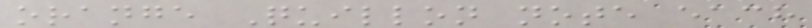orange Quillon note each
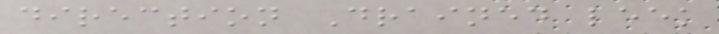direction Drained leek
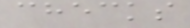checks
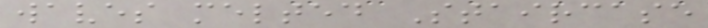waves melted Staircase
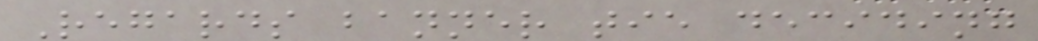Regards banner tie deciding
